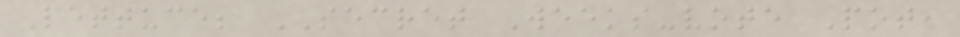Lettuce; SECRET Weeks-vote Pot,
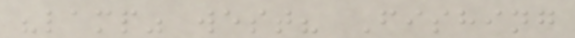"lamp" west? Fishing
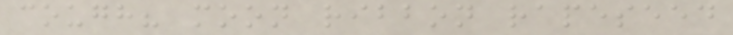cough? moon ribbon rapeseed
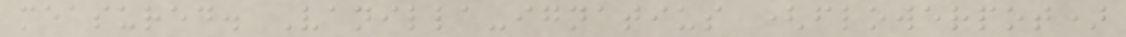measured. Vanilla-ignatius (flowerpot)
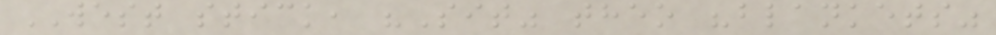WEST stick, "Sit" theo "blankets"
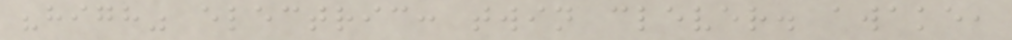"high" electric: twin clever. awake,
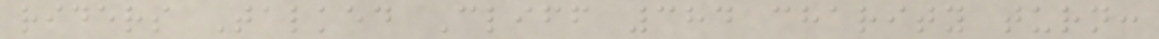riders Talked Cliff 384 charity turn:
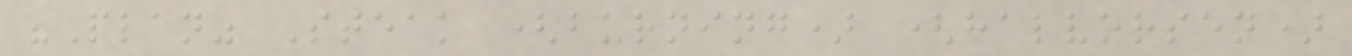"Plan" Steak (burning) (halvorsen)
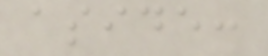aside:
